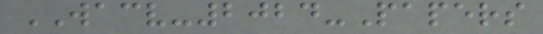WACV-2024-Papers
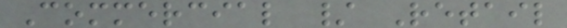Commercial / Retail
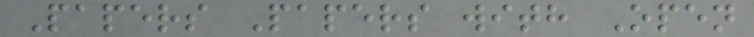Papers Papers with Open
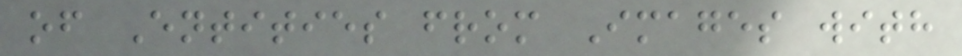of Entities from Images with
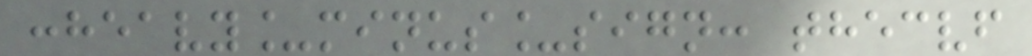:heavy_minus_sign: thecvf
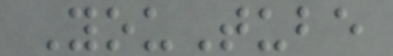YouTube
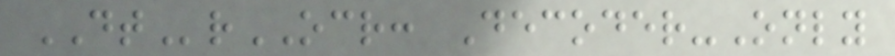DTrOCR: Decoder-Only
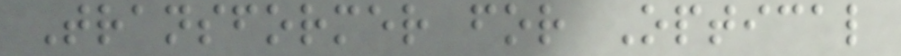Transformer for Optical
